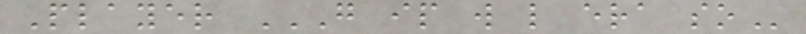Player G IP W L ERA SO
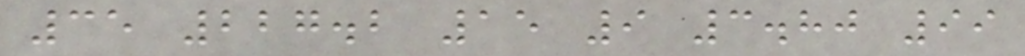35 227.2 15 9 3.80 99
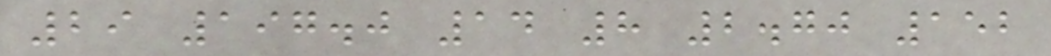29 197.0 14 8 2.70 152
